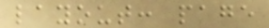layout: page
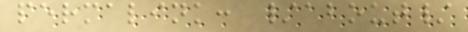permalink: /about/
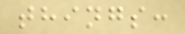things:
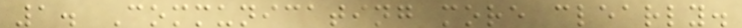1. Communicating more clearly.
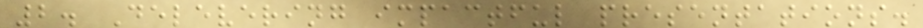2. Delevering impactful presentations.
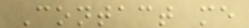Contact me
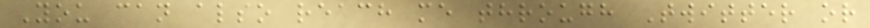You can also reach me through Twitter or
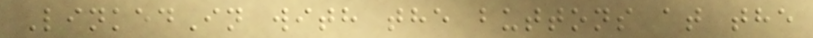LinkedIn with the buttons at the
